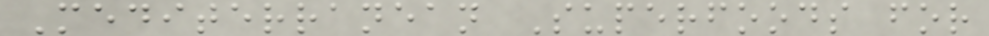Mediterranean Superfoods for
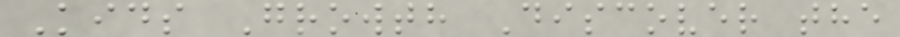Kids Growth Discover the
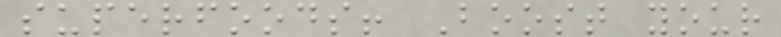superfoods! Boost your
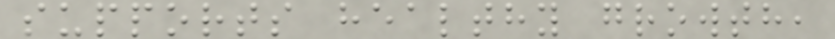supports healthy growth,
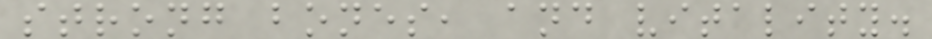strong bones, and vitality.
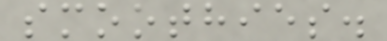smoothies.
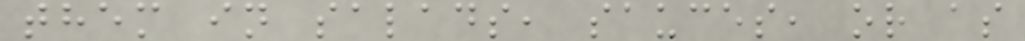them in salads, sauces, or as
